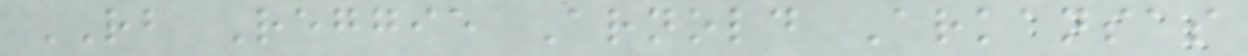RB Reggie Arnold Arkansas
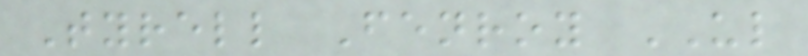Tyrell Fenroy UL
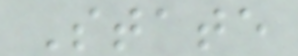State
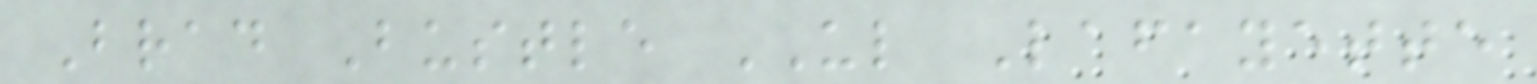Brad Bustle UL Lafayette
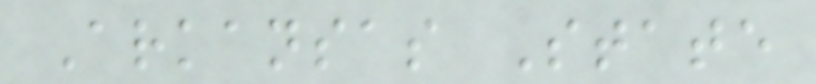Arkansas State
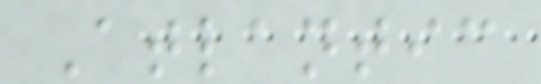Atlantic
